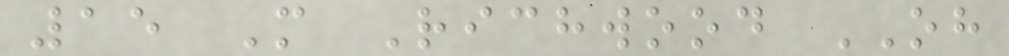15 M Richwood OH
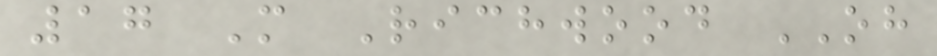17 M Richwood OH
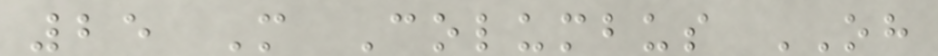25 M Columbus OH
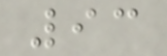93
